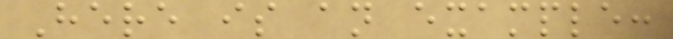Here is an example:
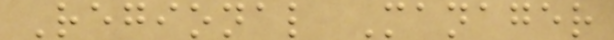Regional Manager
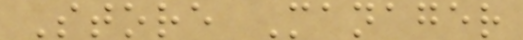Store Manager
